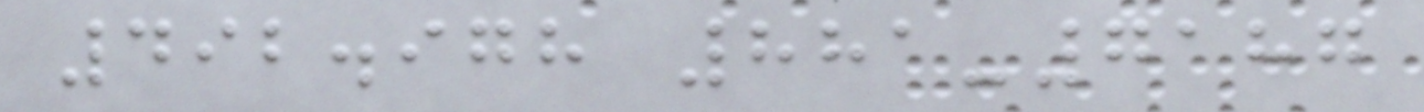492.978 881-7187
